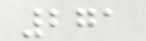271
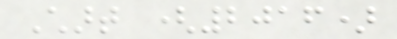Chart (2016)
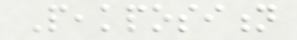Peakposition
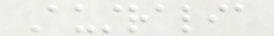Australia
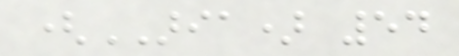(ARIA) 54
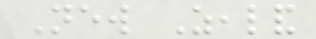New Zealand
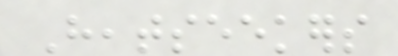Heatseekers
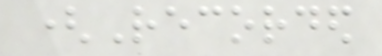(Recorded
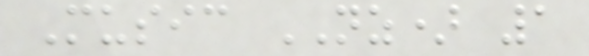Music NZ) 1
